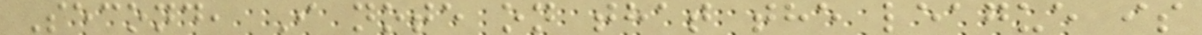Second, I note on that the league is
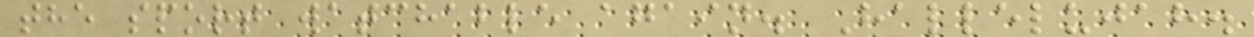the sport watchable again. Hallelujah.
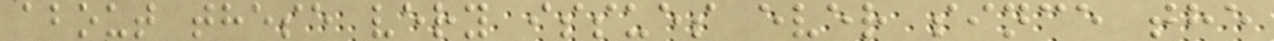about these very issues ever since the
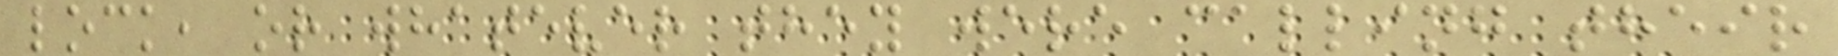lock, or whatever they were calling their
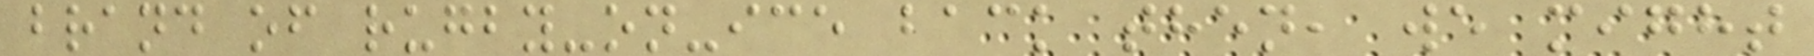brand of rugby-on-ice back then, we might
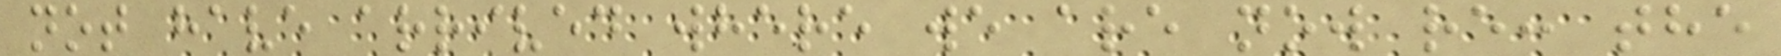not have arrived where we are now re: the
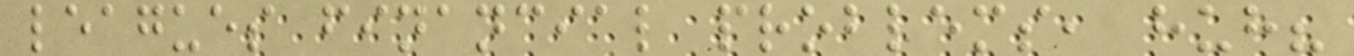leagues financial problems, huh?
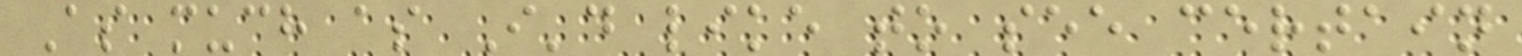As much as I'd like to see certain
